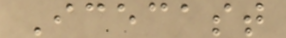Icecast
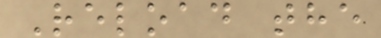Reload the
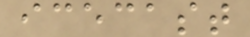icecast
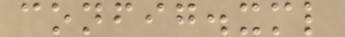config.xml
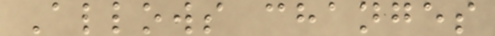Allows changes
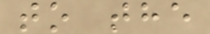to the
